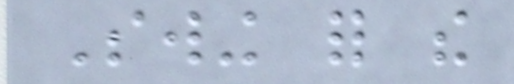Swing for the
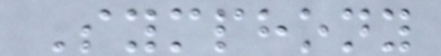Symphony
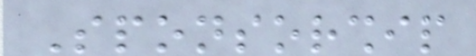Sponsorship
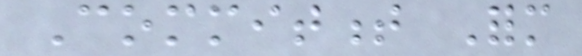Commitment Form
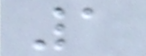1
